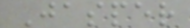Jasper
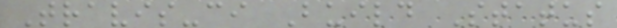Travis-ci Build Status
